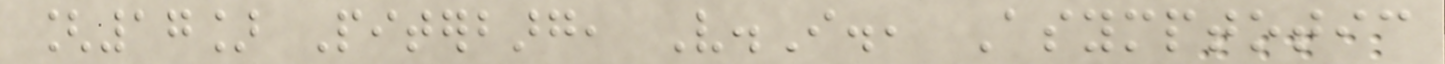[17] Piterbarg, V.I., Asymptotic
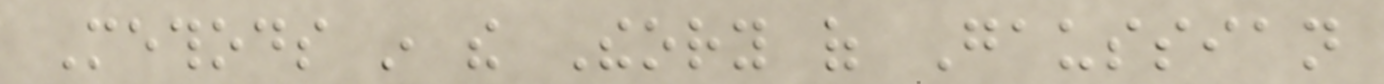Methods in the Theory of Gaussian
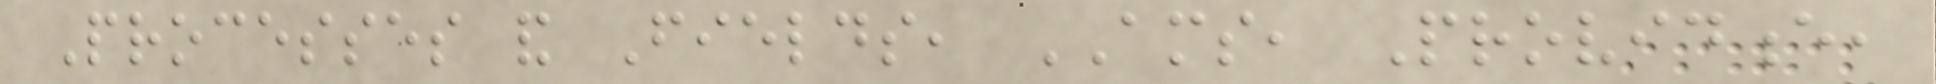Processes and Fields, AMS, Providence,
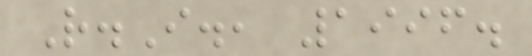R.I., 1996.
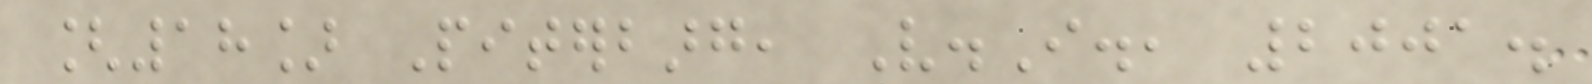[18] Piterbarg, V.I., 2001.
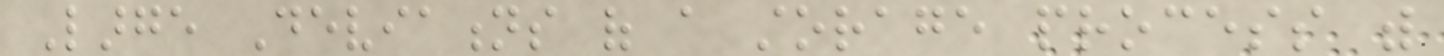Large Deviations of a storage process with
